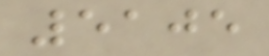5105
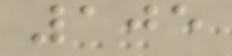105
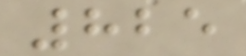825
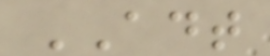ADT
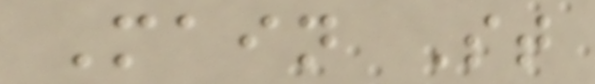Main St
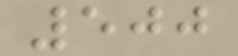500
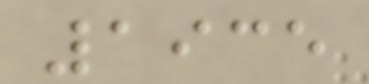1935
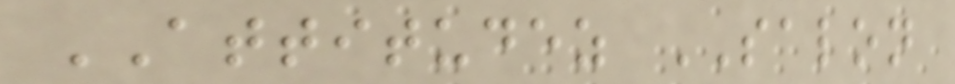ATTITUDEZ SALON
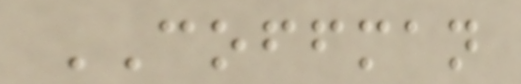COFFMAN
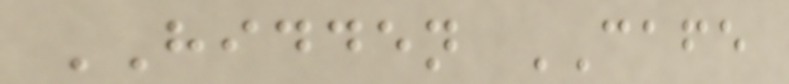HIDDEN CAFE
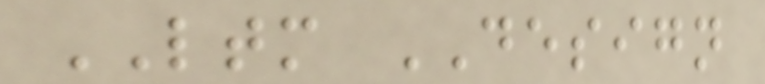LTM DESIGN
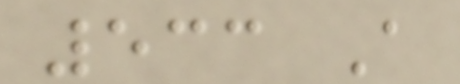533 A
